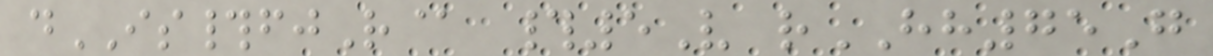dIS#fjR@ #5V rHH75G
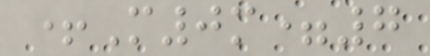+M0m=7
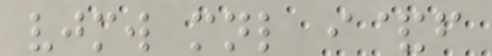vjmw mnl i&f
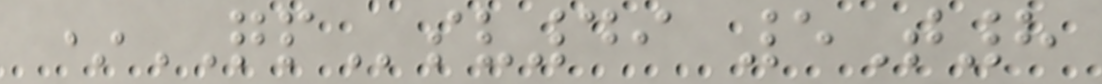*QPsv49 5T8
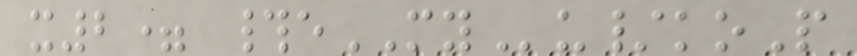x2= #eMYu/koP
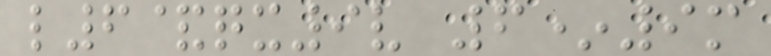l6&qx9v 6*9m
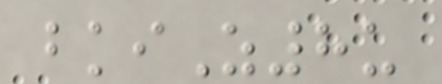bkiZ8u
